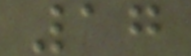17
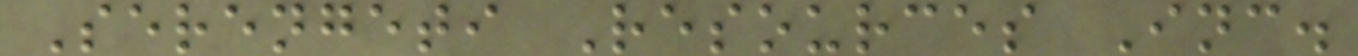Serengeti Resources Inc.
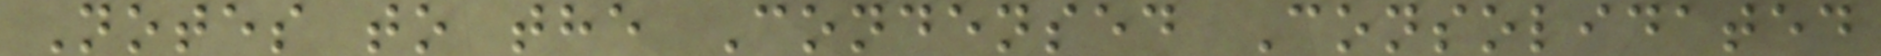Notes to the Condensed Consolidated
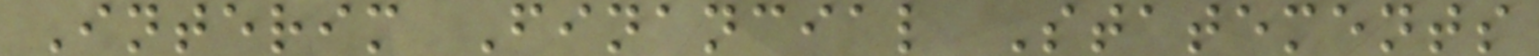Interim Financial Statements
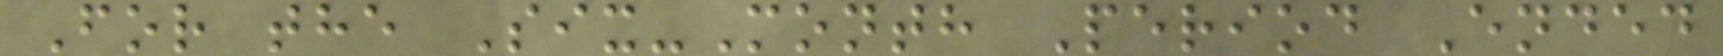For the Six-Month Period Ended
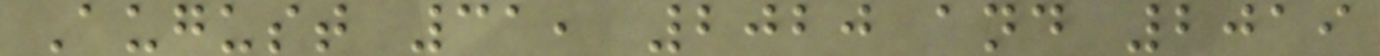August 31, 2020 and 2019
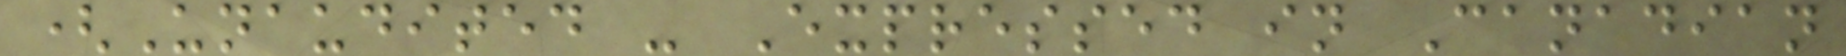(Unaudited - Expressed in Canadian
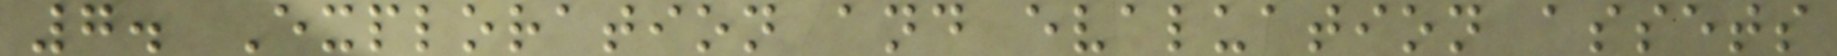7. Exploration and evaluation assets
